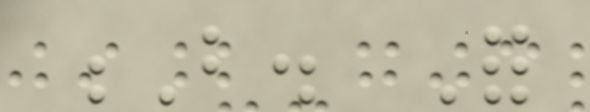B. For
